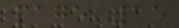page 15
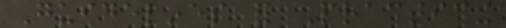Guidelines for Practicing
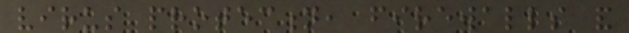virus protection, firewalls and
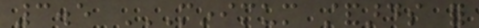3.5 MINIMUM STANDARDS FOR
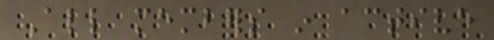All members in active
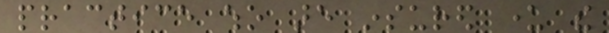practice who are insured under the
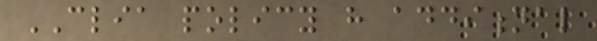CLIA policy have additional
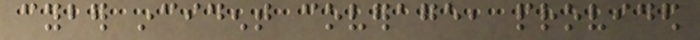cyber incident coverage, provided
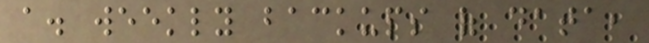a. weekly backups of data,
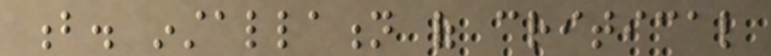b. installation of critical
